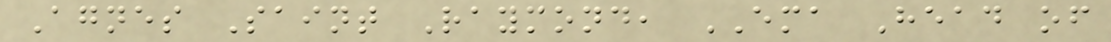Agnes Saint Raymond, EMA Head of
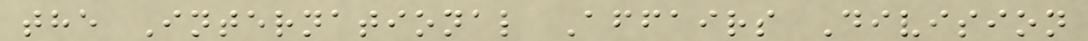the International Affairs Division
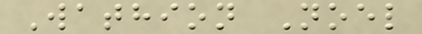Wathion Noel
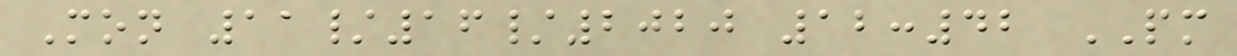Mon 11/16/2020 12:42 PM
